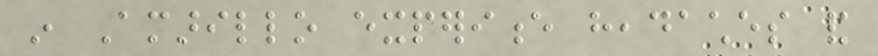in Amarillo experience headaches and
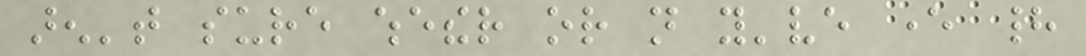aren't sure whether or not you've ever had
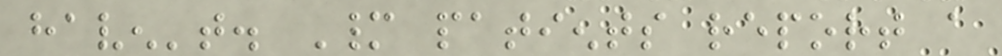haven't. Many patients report a
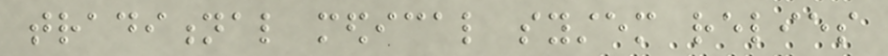traditional medical system relies
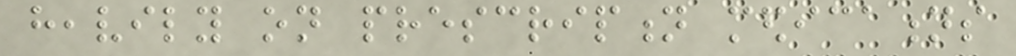heavily on prescription medications
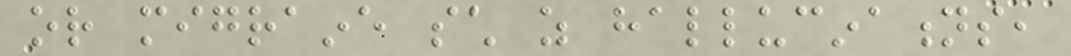or migraine such as hallucinations,
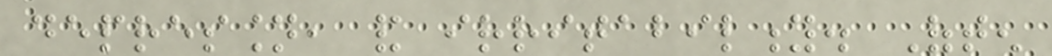depression, and irritability. Often
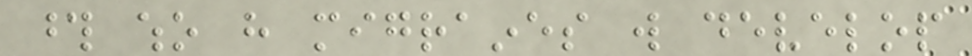those who have migraines will develop
